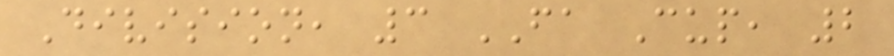Division, 3 FA Cup, 2
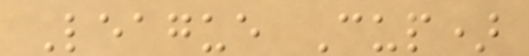League Cup)
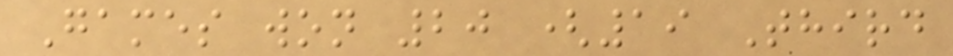Games won 20 (19 Third
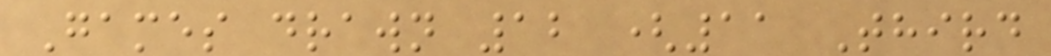Games drawn 12 (11 Third
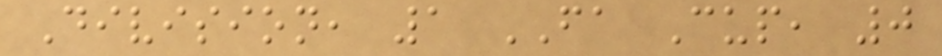Division, 1 FA Cup, 0
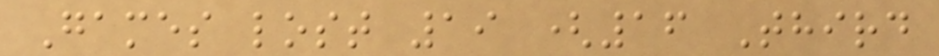Games lost 19 (16 Third
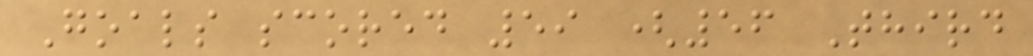Goals scored 59 (56 Third
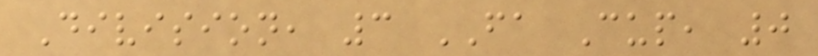Division, 3 FA Cup, 0
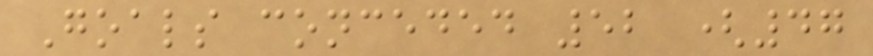Goals conceded 52 (47
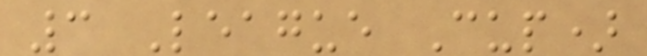3 League Cup)
